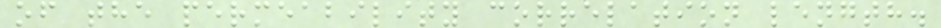of the permeability correlation length.
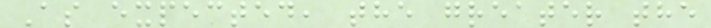As expected, the greater the
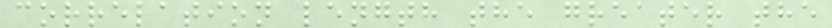correlation length the greater the
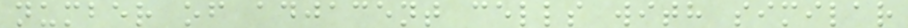number of adjacent cells with similar
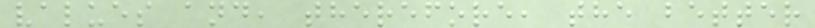values and, therefore, the better
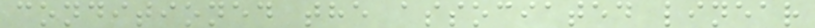conditioned the associated linear
